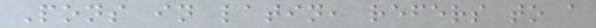Pons in latin, refers to a
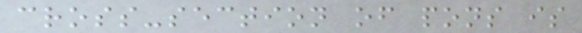cross-section of pons is
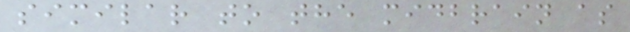similar to the midbrain as
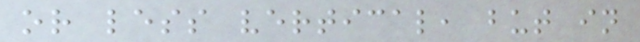or less vertical, but in
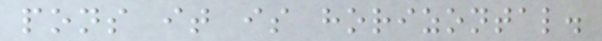pons it is horizontal.
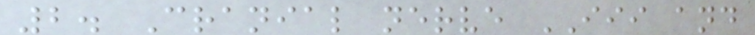2. Cranial nerve III and
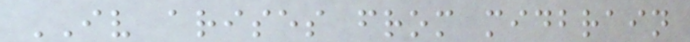IV arises from midbrain
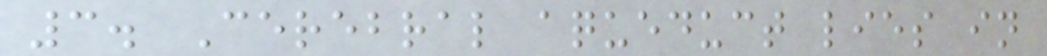3. Cerebral aqueduct lies in
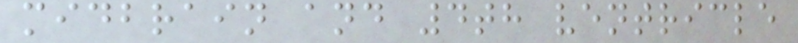midbrain and 4th ventricle
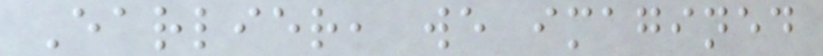Earlier, we imagined
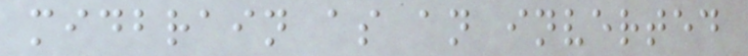midbrain as an inverted
